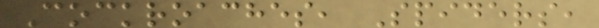Cockroaches, Spiders,
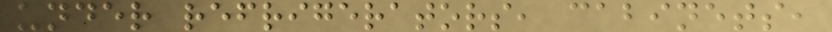under refrigerators, cabinets,
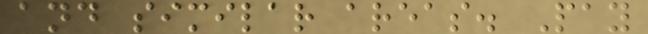and similar areas. Pay
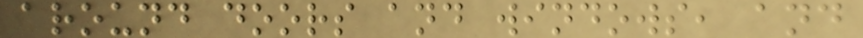around doors and windows, and
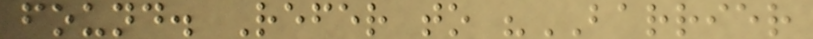found. Refer to "BARRIER
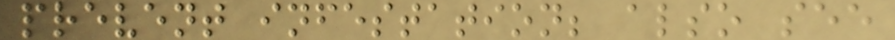prevent infestation; also see
